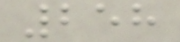258
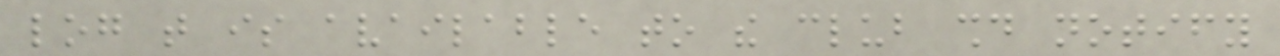log that is available to the club should notify
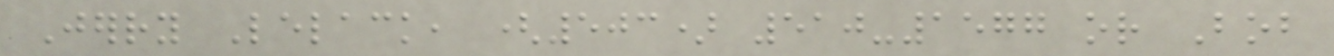Jerry Lelack, (503) 510-1577 or Bob
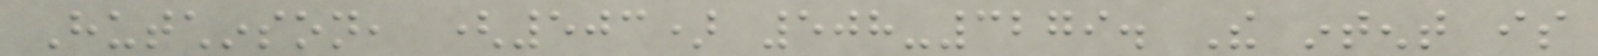Hutchinson, (503) 508-3279. The intent is
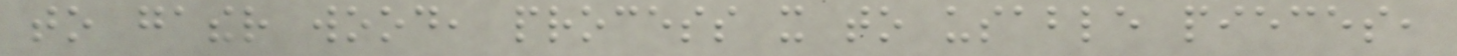to gather wood, process it to usable pieces,
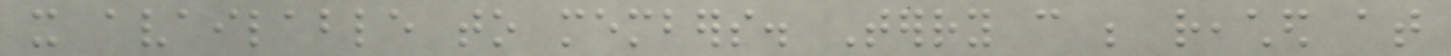it available to members. Terry can be reached at
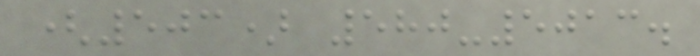(503) 580-5013.
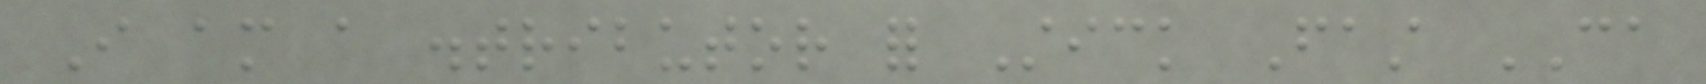I am a distributor for Stick Fast CA
